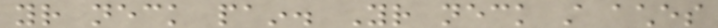your neck pain. Your neck still aches
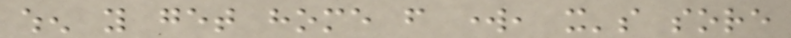when you get home from work, it's sore
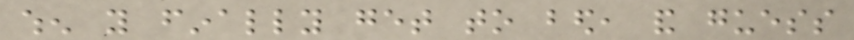when you finally get to bed, and guess
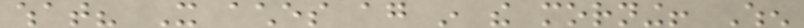what? It aches again in the morning! When
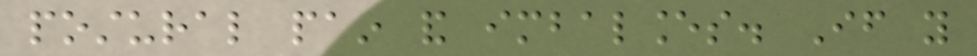postural pain and imbalances. If you
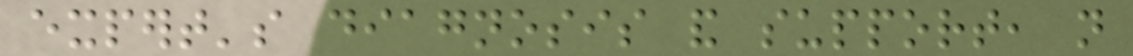expert's diagnosis and support, not
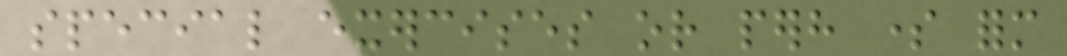special exercises or perhaps some form
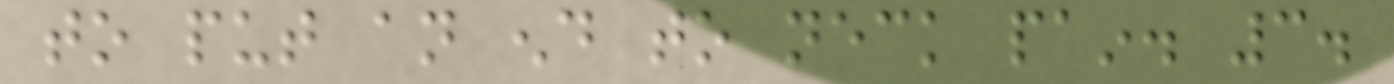to put an end to neck pain. 3.
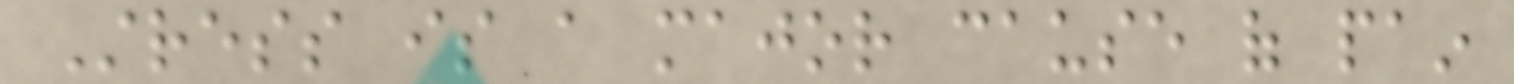Stress is a major cause of pain
